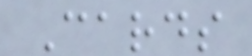Cards
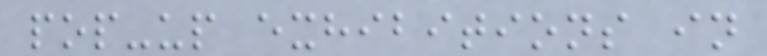pop-up exhibitions in
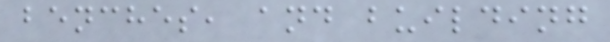benches, and building
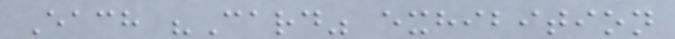Each "Card" exhibition
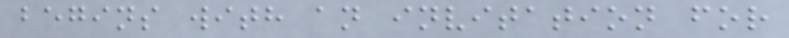begins with an invitation for
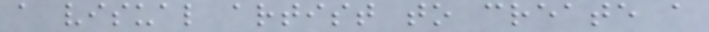a visual artist to create a
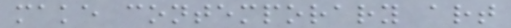make contemporary art
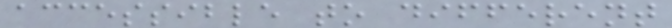accessible to different
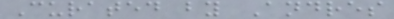Curated by Andres
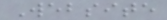Website
